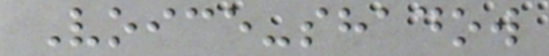Voice-shadow
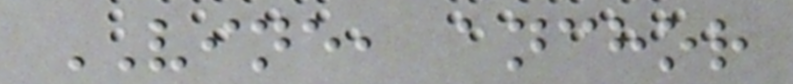VINE, anchor
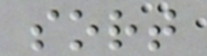sort
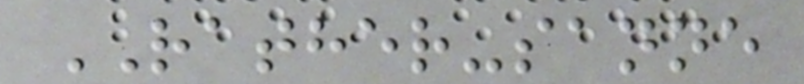RATHER-sanne
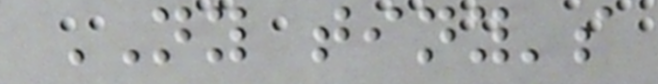NY tiny's
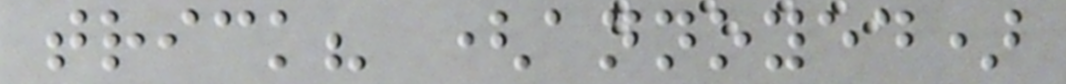trick? (annoyed)
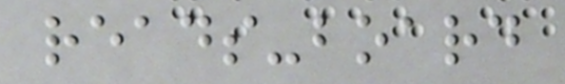reads-board
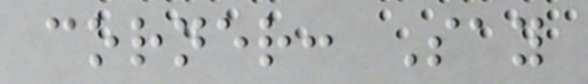corner: Say
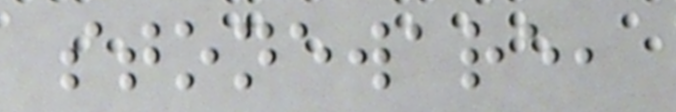stoneware,
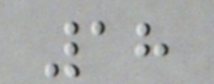18
